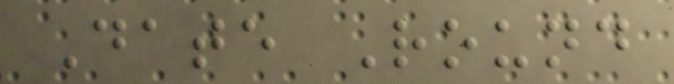Date Round
